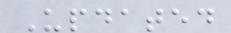Updated
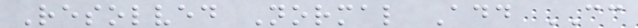Resolved Normal Add CC
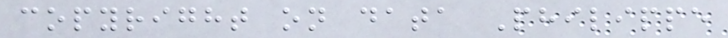copyright on data Philippe
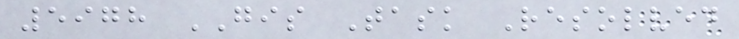5978 GIS Task Resolved
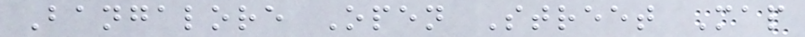Bangalore Open Street Map
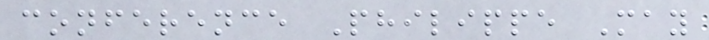conference Philippe May
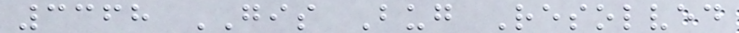3368 GIS Bug Resolved
